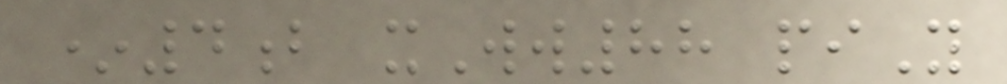*4b xWw88 piY
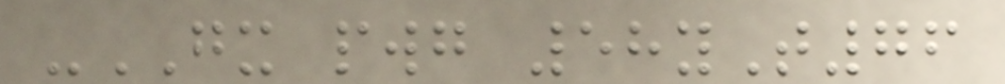-GX pwg 58yT76
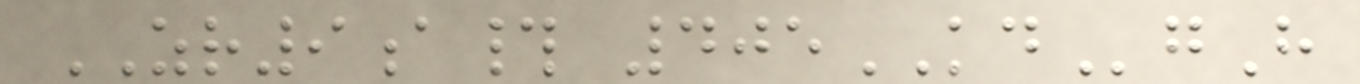ZR9a# 405KDgH
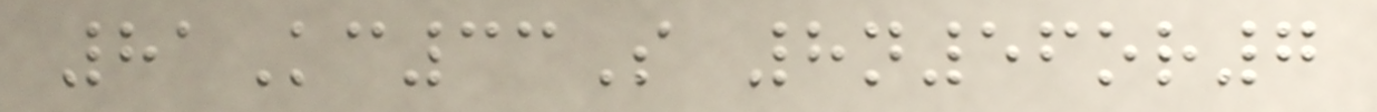81Kc33S 8n56or7
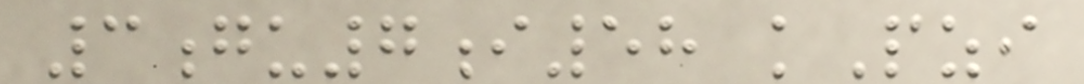3gu7i58 kPzi
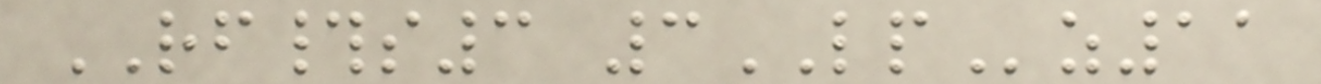RF#s3 3LPz11
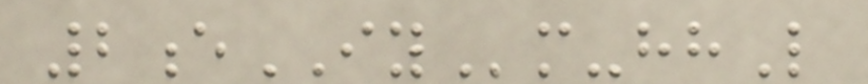2eIYm-hhL
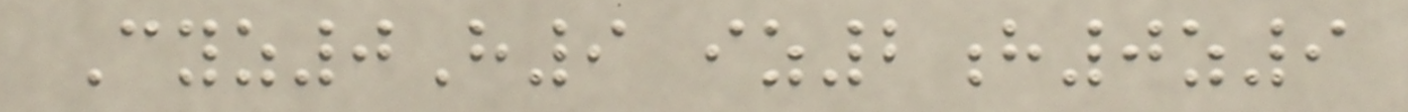Cyz0H9 iz2h0z9
